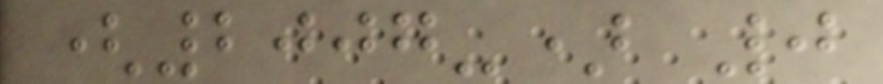(2007-) 0
